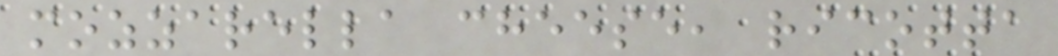mozzarella cheese, ricotta
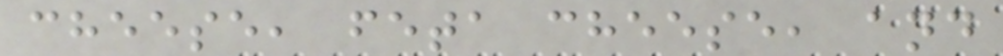cheese, feta cheese, and
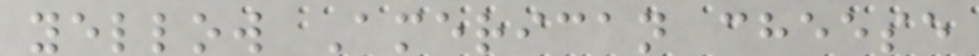yellow American cheese
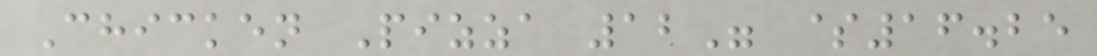Chicken Pizza 12" $16.25
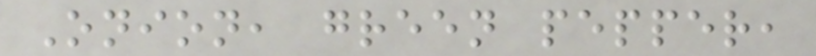Onion, green pepper,
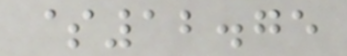$12.75
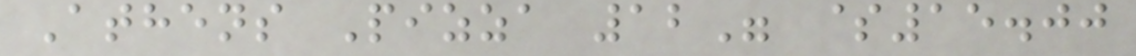Athens Pizza 12" $15.00
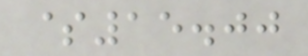$15.00
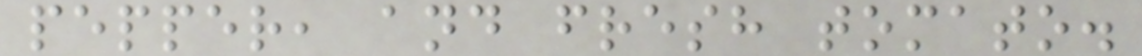pepper, and fresh tomato.
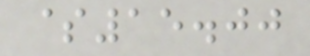$15.00
